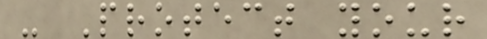- Protect your
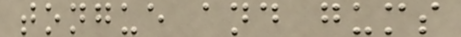tongue and gums
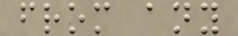from any
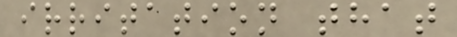irritation that
